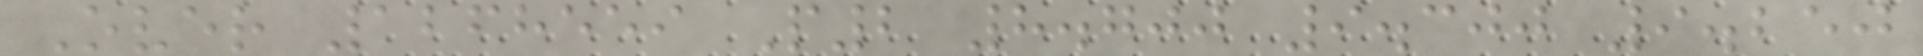Over 1268559 P2 8.700 9.300 9.250
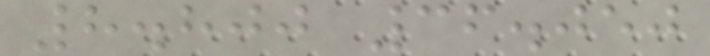8.800 36.050
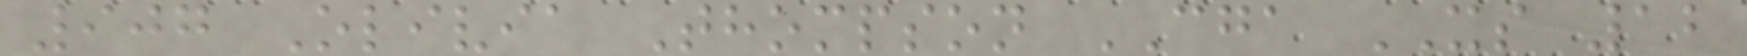907 Olivia Thompson CGA XS 12
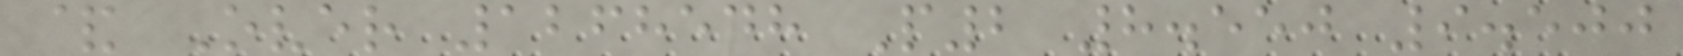& Over 1268548 P2 8.550 9.500
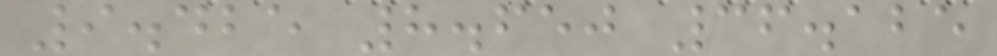9.425 8.650 36.125
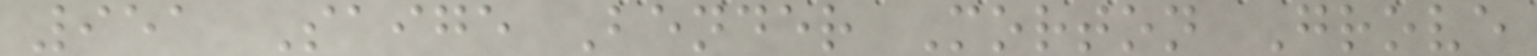951 Saige Bender Morton Grove
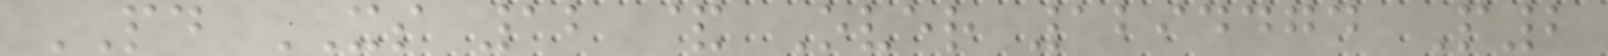PD XS 12 & Over 1294474 P2
